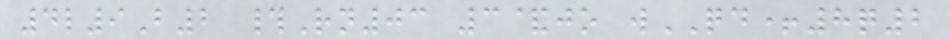4l9B2 #Rn03 3&jo wQD+8q2
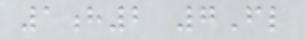1h2 7Fl
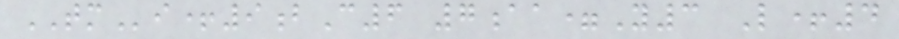TMi+9bC6 7aa=Y3 L+4
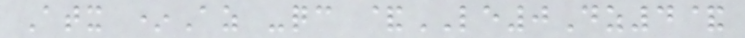Atx *Az -qc &LE0Dz4&
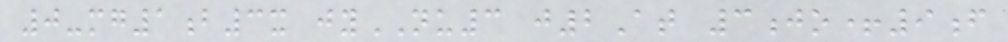0-mg1b3x jyNU3 j2At 3jo+9f
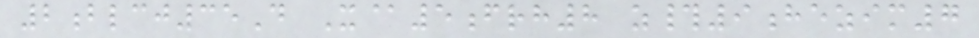2blcj35D X@5frh8 z#9hezim7
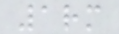1rm
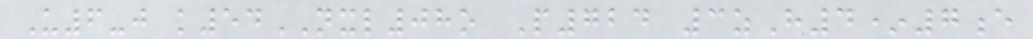U6-j k54NXL08o P724 3zH4*7e
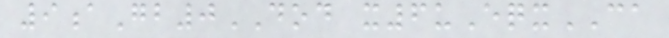9aGb0DOD x6uEqxCA
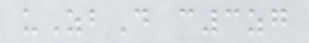uZbD c3zg
